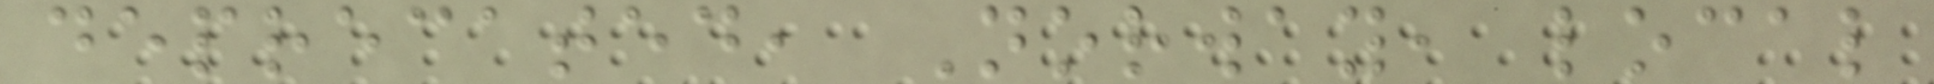deprecated, Norway, local
